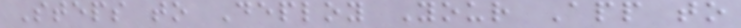Steps to Deploy Your App to
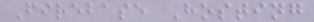Firebase Hosting
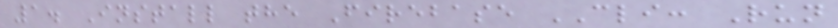1. Install the Firebase CLI: Run
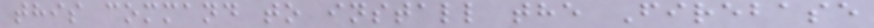this command to install the Firebase
